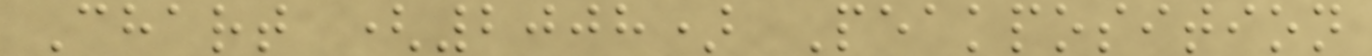Chart (2008) Peakposition
